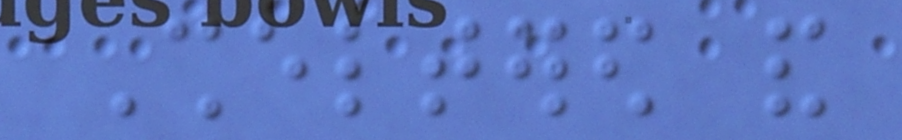Sheltered and
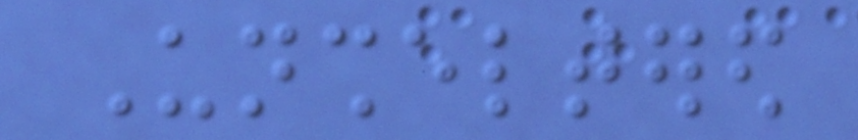Unsheltered
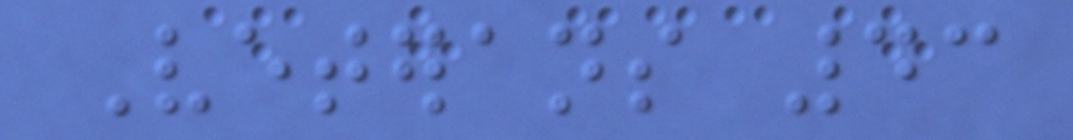Veterans 43
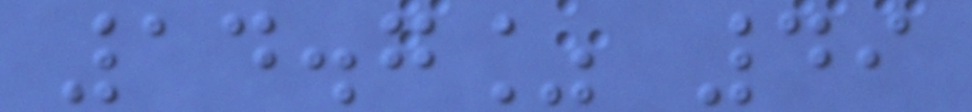14.7% 49
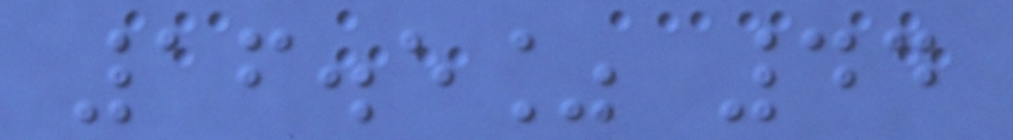16.5% 44
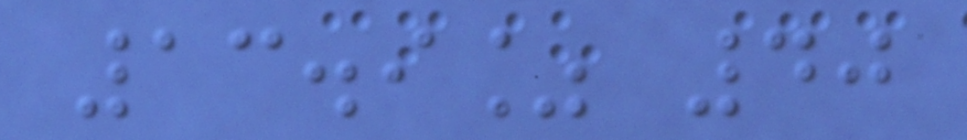13.9% 40
